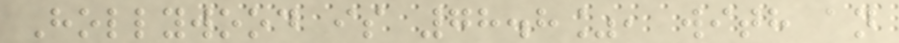Hollywood is 78.8%, with an
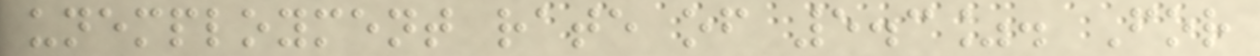unemployment rate of 5.3%. For
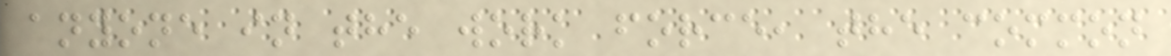anyone in the work force, the common
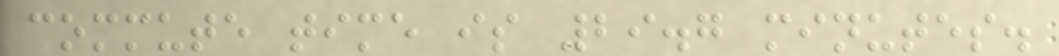commute time is 29.7 minutes.
